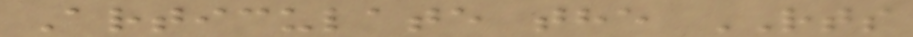Articulate the RTS
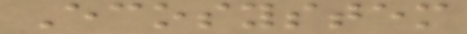Ecosystem
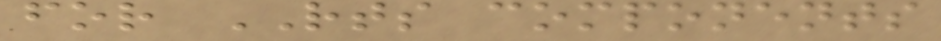for RTS components
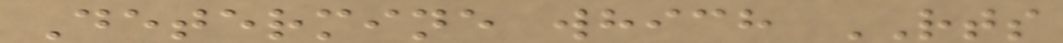Determine which RTS
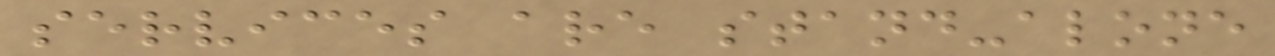services are stand-alone
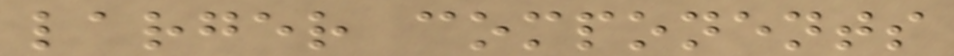larger components
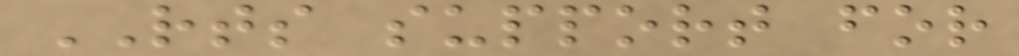RTS support for
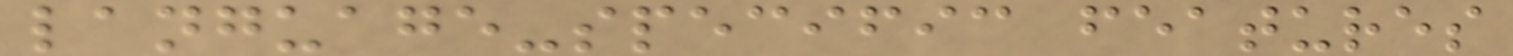language-specific features
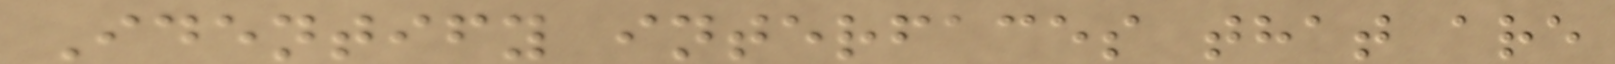Identify interfaces that are
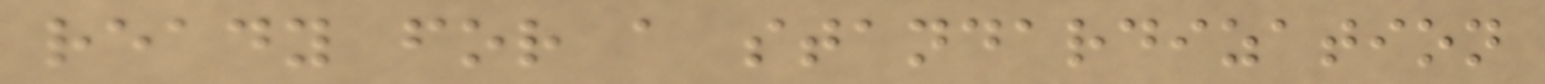ready for a standardization
